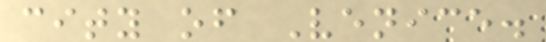city of Venice.
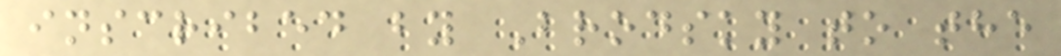inscribed by Brodsky to the
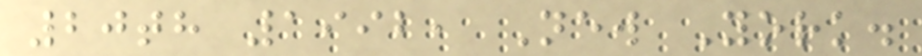20th 1992, New York.
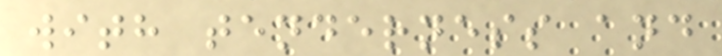with tenderness and
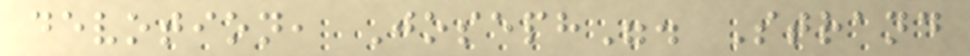devotion, Joseph". Strand
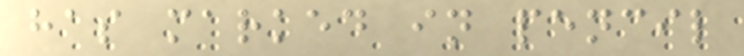has marked in pencil
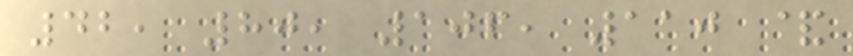42, 80, 106, 110 &
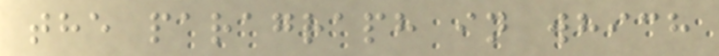the paragraph in which
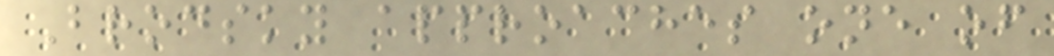Brodsky approaches one of
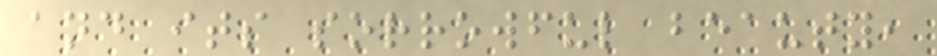and its sorrowful beauty,
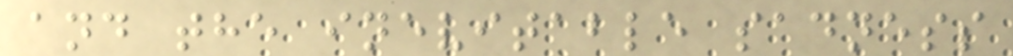and the inevitable sadness
